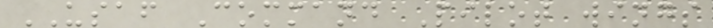USAF Command Pilot wings
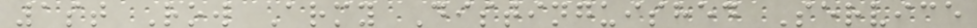1st Row Army Distinguished Service
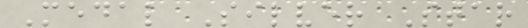Medal Silver Star
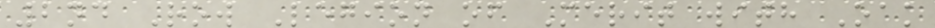2nd Row Legion of Merit with Oak
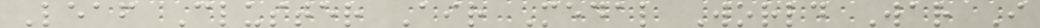Leaf Cluster Air Medal World War I
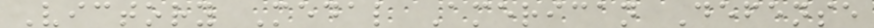Victory Medal American Defense
